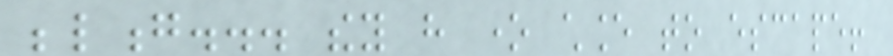belong... they have one chance to escape!
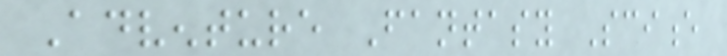Adventure Fantasy Science
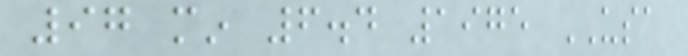97 min 6.4 1975 USA
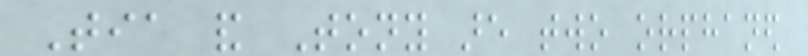Tia and Tony are two orphaned
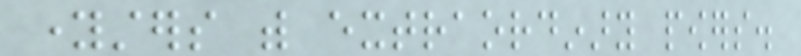youngsters with extraordinary powers.
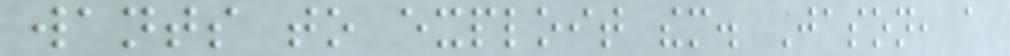wants to exploit them. Jason, a
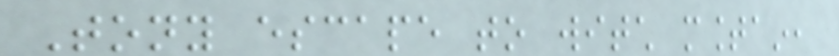Tony escape to witch mountain,
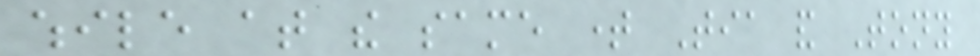while at the same time Tia and Tony
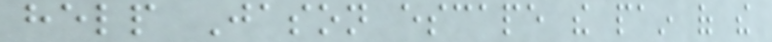help Jason escape the pain of the
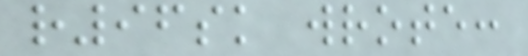r96sk wrote:
